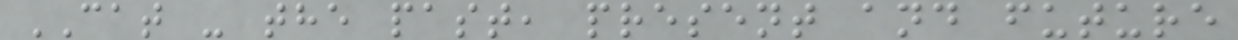CAT - the past, present and future
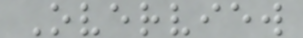Overview
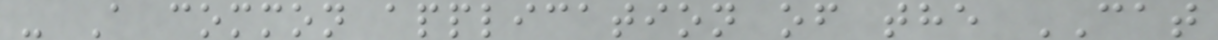- A common application of the CAT
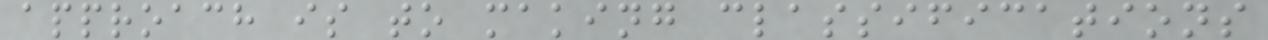approach is to making classifications
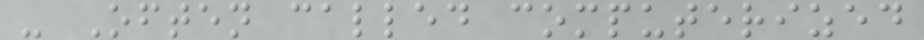- Often called computerized
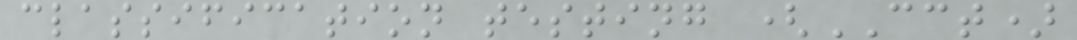classification testing (CCT)
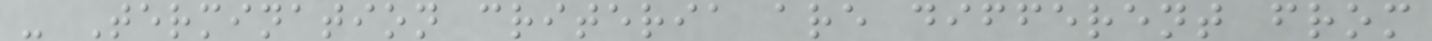- Termination criteria are different from
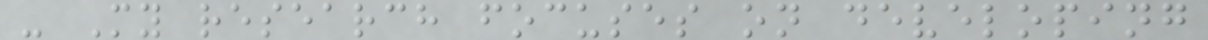- My research focuses on developing
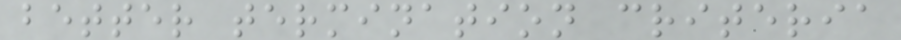better termination criteria
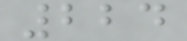224
